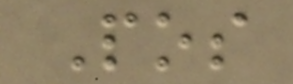Pos
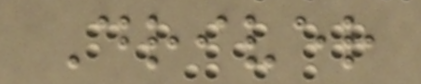Driver
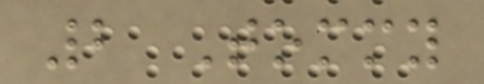2 Tommy
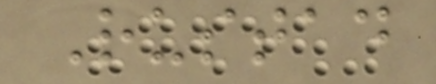Rustad
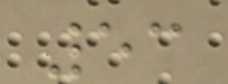53
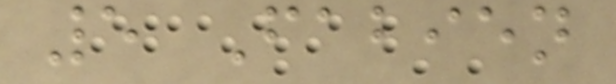5 Fabien
